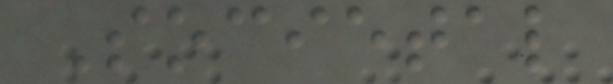Societal
